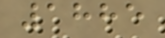1885
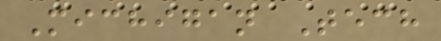Michigan Tech
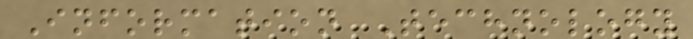Information Technology
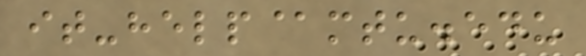it-help@mtu.edu
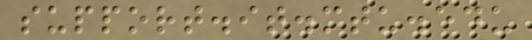support.it.mtu.edu
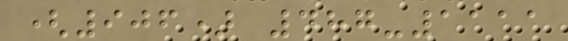(906) 487-1111
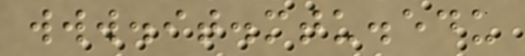www.it.mtu.edu
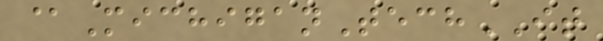@MichiganTechIT
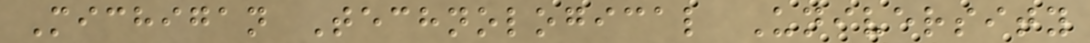Michigan Technological University
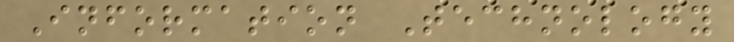Information Technology
